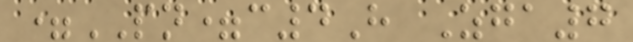=PN=c4H Zga7
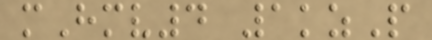mHmv4 1kzP
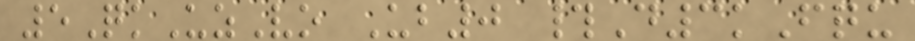5QkUzVo Ub0 #D3kFqu
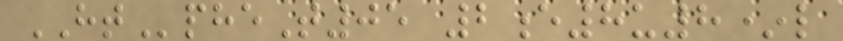HTpheT05 2e8u8*l
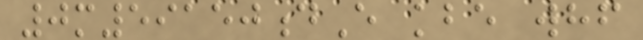0m59150dE kbe whf
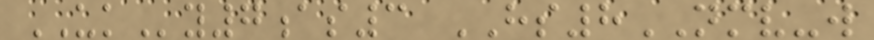UKy7as3 HS8NMV-w
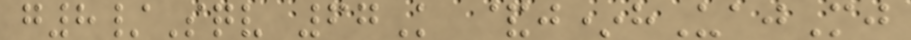g8/Sqv 67K &j*hUajMj
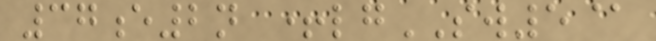37e2n +lgSW5@
